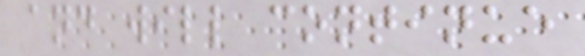and will continue
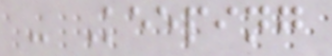- Keeping
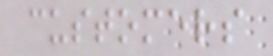customers
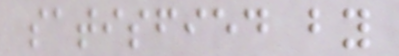satisfied by
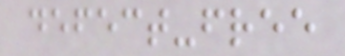defect-free
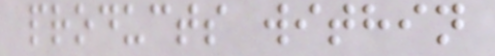products within
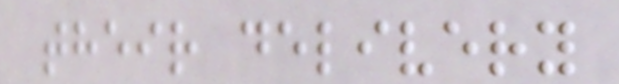their delivery
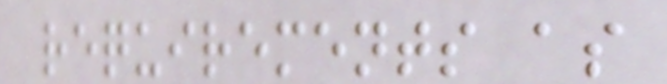requirements as
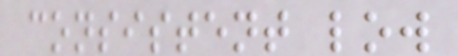consistent low
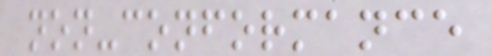non-conformance
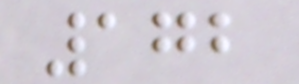172
